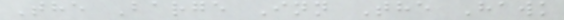The Barge Inn The Hawk
